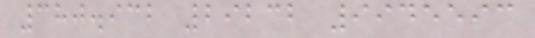380.932 29232 9945593
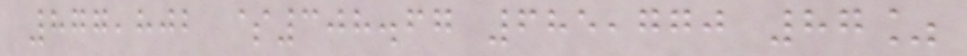877,802 $308.67 685,770 87%
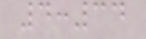4:34
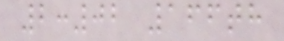2:02 166th
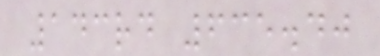143rd 635.40
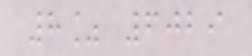8% 6029
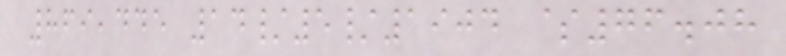869,445 14/5/1904 $76.08
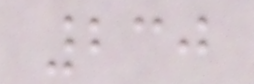230
